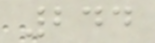244
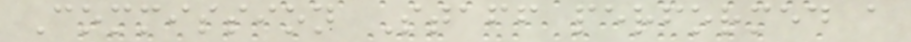Commission Staff performed a
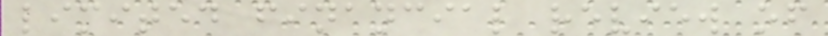limited financial review of
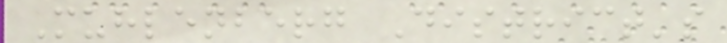Muhlenberg District's
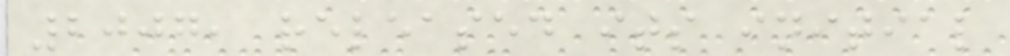2007, released its initial
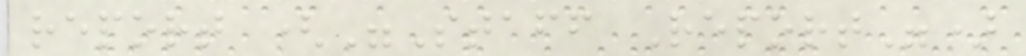report ("Staff Report")
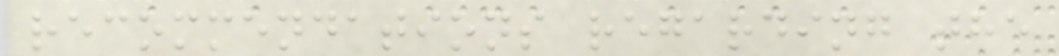recommendations regarding the
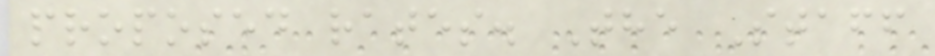proposed rates. The Staff
